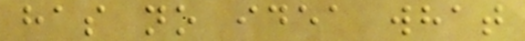has no idea what
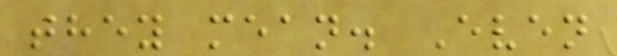they mean. Even
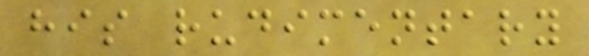his rudimentary
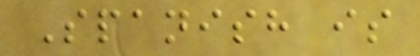Spanish is
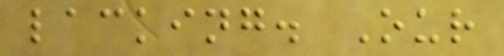lacking. Our
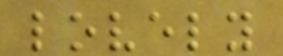lovely
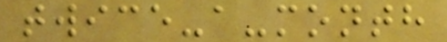twice-a-month
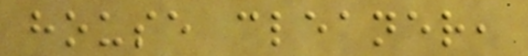house cleaner,
